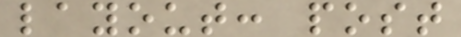layout: post
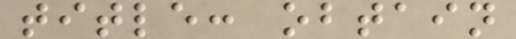title: obtain
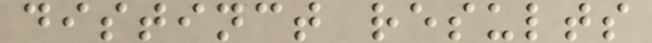distinct results
